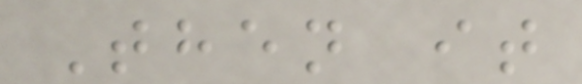Then it
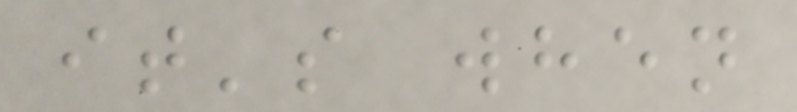it's when
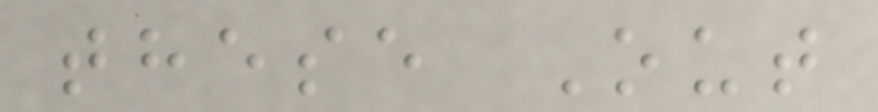these Out
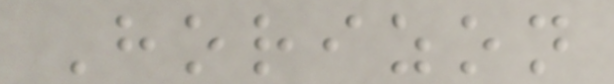Horizon
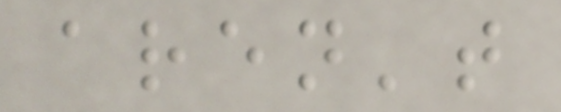aren't
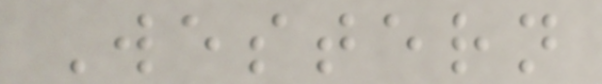Western
